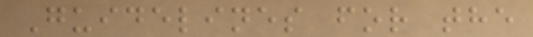Guidelines for the
